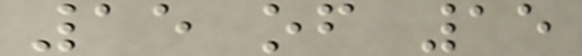15 of 15
